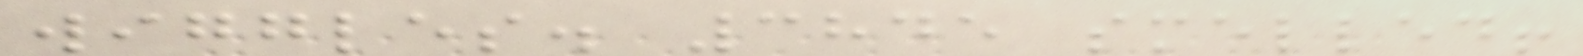wiggles. 3845 smelled!
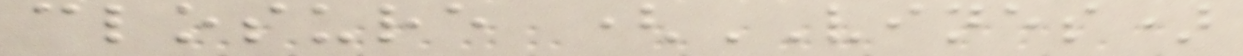closure (VINES)
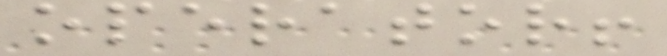operator!
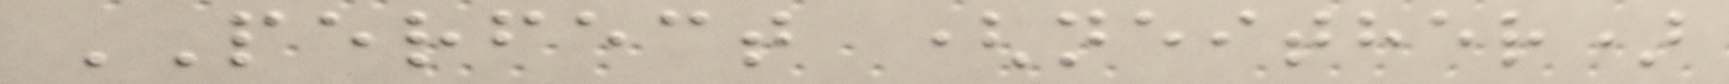PERFECT (neither)
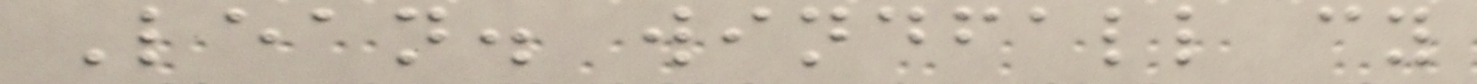Lean. windfall cy
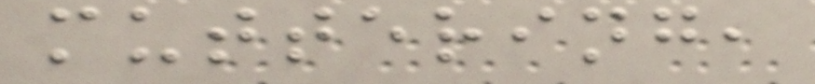muttering,
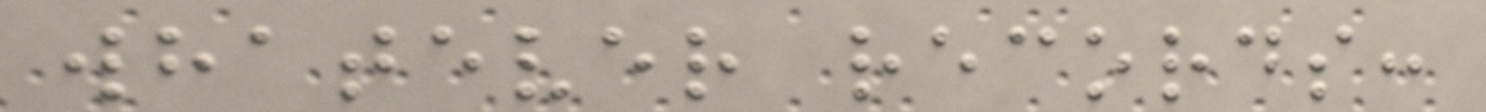whatever records:
